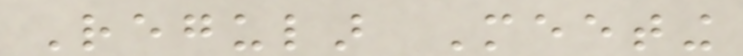Regular Meeting
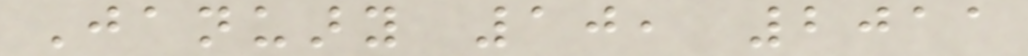January 10, 2011
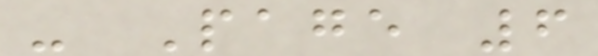- Page 6
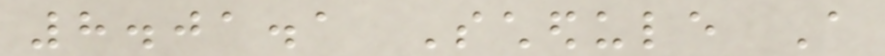8.01.1 Schedule A
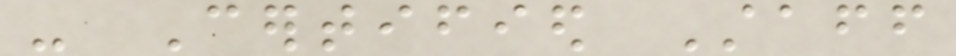- Certified Staff
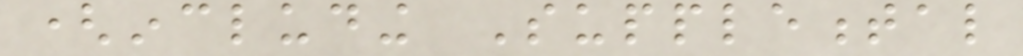(including Supplemental
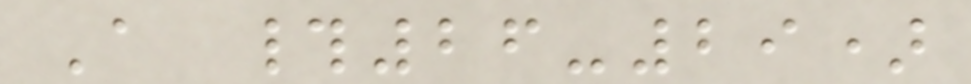A #26-29)
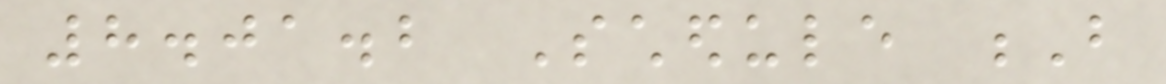8.01.2 Schedule B
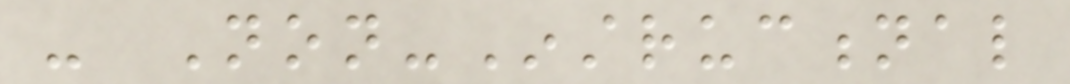- Non-Instructional
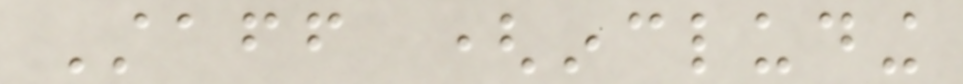Staff (including
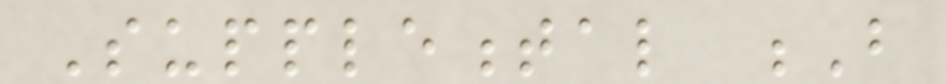Supplemental B
